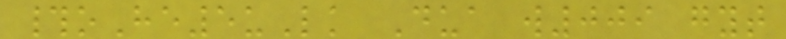#oHe5uLk Dua w009 gyt
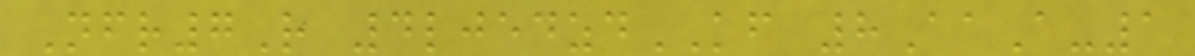Nfr7R 4ljedzdKF 8AaA-1
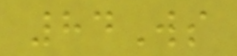84Ws
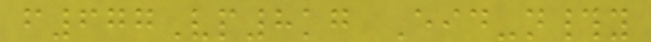f677Vp8kg Eid-n#y
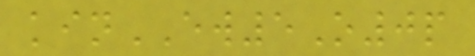kinEW5O0p
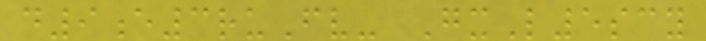d9e3ruFv- GxL5scy
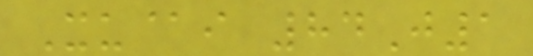Xu@i 84J1
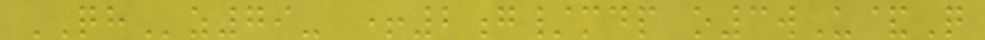QHz79- +2g/mdp o3wU&Q
